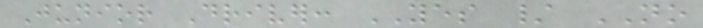Junior Driver: YES / NO
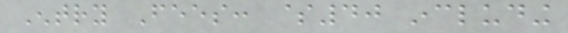Entry Fees: $40 including
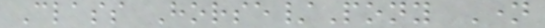Class Horse/Pony Name
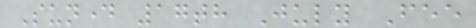Sunday 17th July Fee
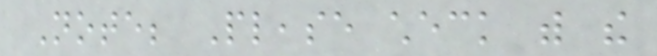Note; Please check with the
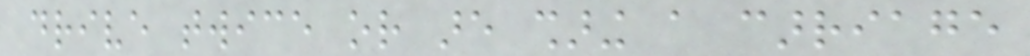drive twice or are sharing a carriage
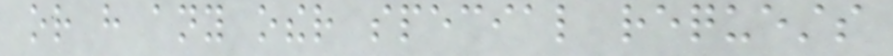or have any other special requests
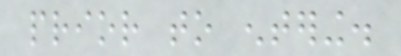prior to entering.
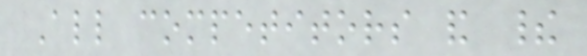All competitors and their
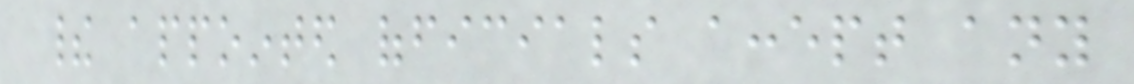their appointed officials accept any
